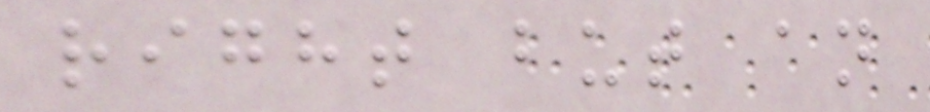right but an
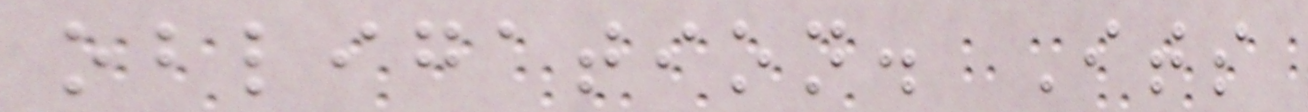obligation. Its
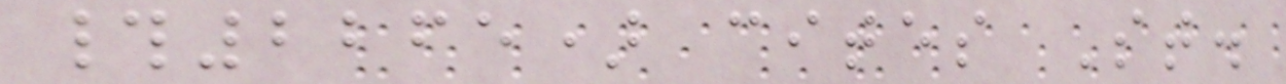#2265) cites St.
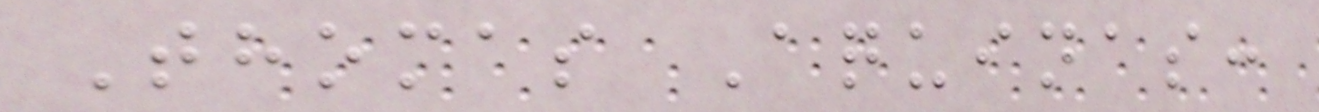Thomas Aquinas:
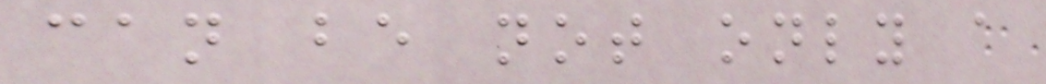can be not only a
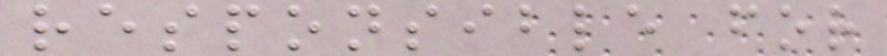responsible for
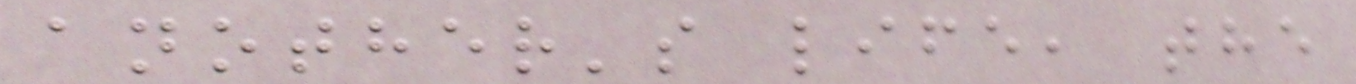another's life, the
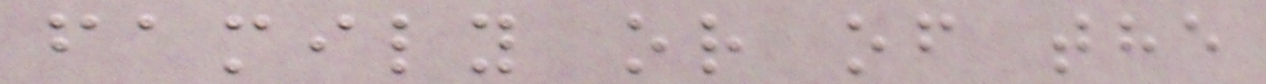family or of the
